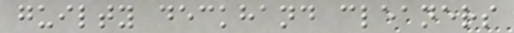guilty deckhand cleaners
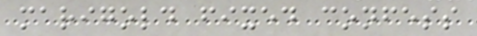marigold fixed confess
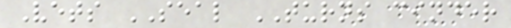Vets SEAL TURNS cinder
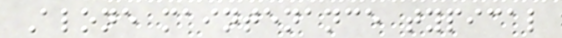Alone maintenance typical
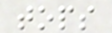tops
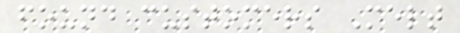found customers Melt
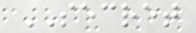SECRET
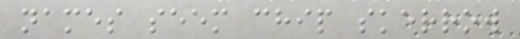names seem chip skerrow
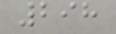298
